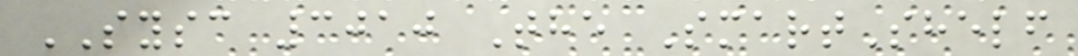SYSC 3010 The SmartShelf
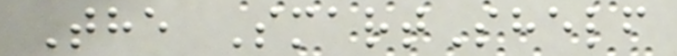The SmartShelf
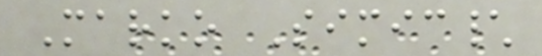Marko Simic\
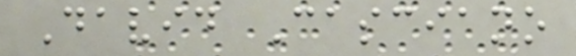David Casciano
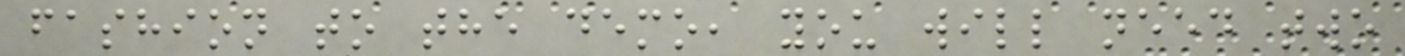fashion to the demo, you will need two
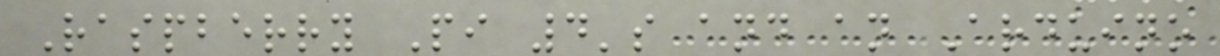Raspberry Pi 4's and an Arduino
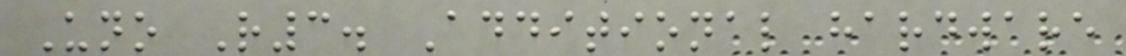Uno R3. Additional hardware
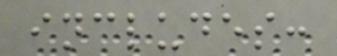includes:
